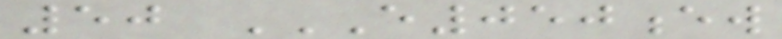50 E050EW
